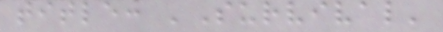title: 'Survival'
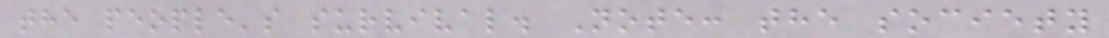the people's survival. Note: the society
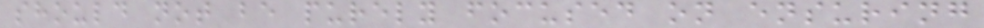should not be purely focused on ensuring
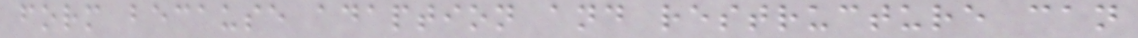form because adaption and restructure can
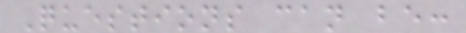Questions can be:
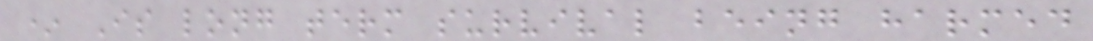* Is long term survival being harmed
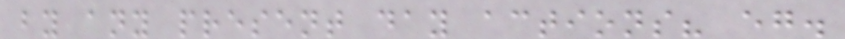by any present day actions? eg.
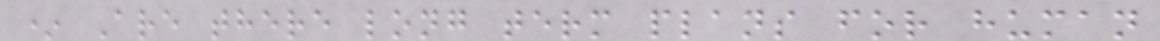* Are there long term plans for human
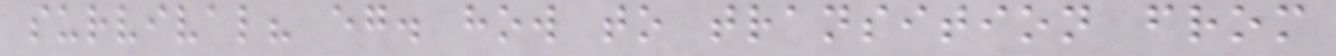survival? eg. how to transition from
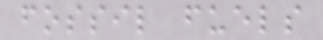fossil fuels
